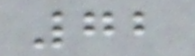72
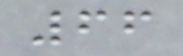66
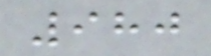980
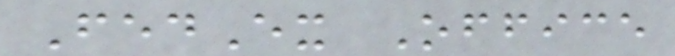FedEx Office
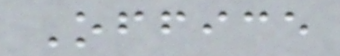Office
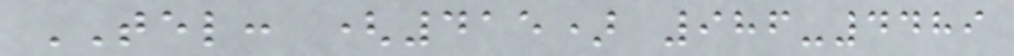TEL: (415) 986-4489
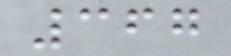367
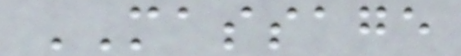MASSAGE
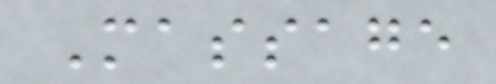Massage
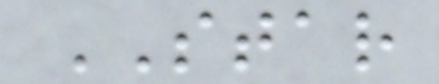STAR
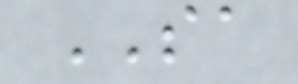SA
